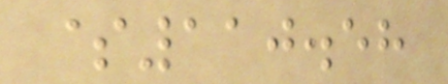$110.58
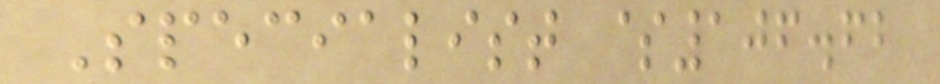Specialist $106.62
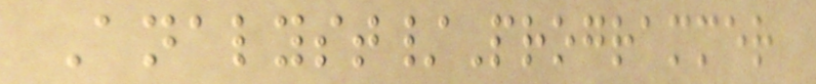Analyst/Programmer
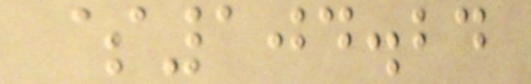$104.24
